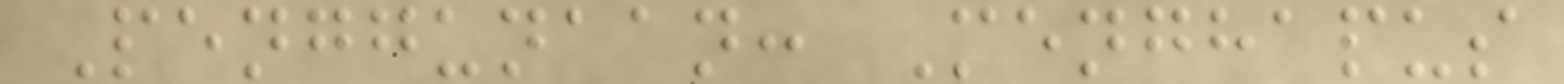Penggunaan: Menghapus
